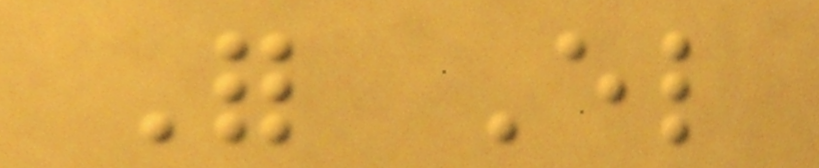For El
